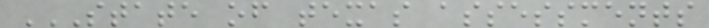STATE OF TEXAS ASSESSMENTS
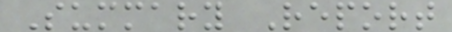Summary Report
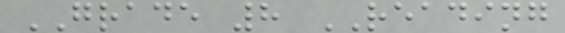GRADE 8 READING
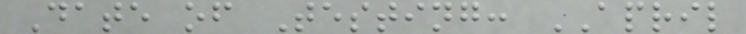Date of Testing: APRIL
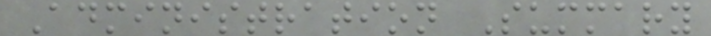Administration Summary
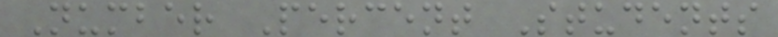Number Percent Students
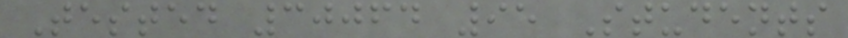Tested 30064 95 Students
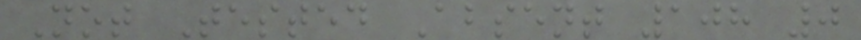Not Tested Absent 108 0
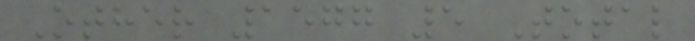Other 1577 5 Total
